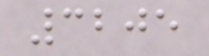3205
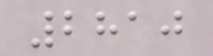2810
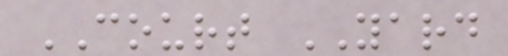COURT YARD
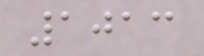1013
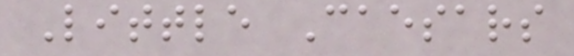Little Caesars
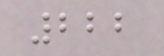222
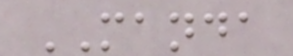MANDA
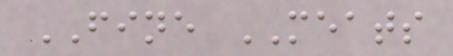FINE MEATS
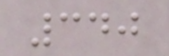340
